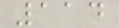114
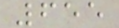655
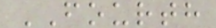FOURTH
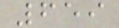659
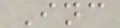Inc
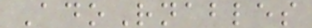AdoRnables
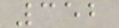352
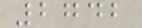2742
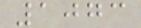1073
